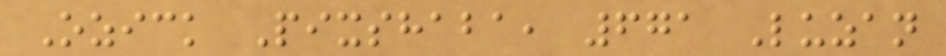Ozick Pixshaba, 671 Luzan
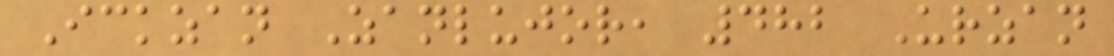Ickzan Zanlujor, 482 Urzan
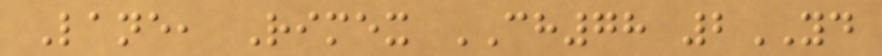Lane, Rimex CH78 2YD
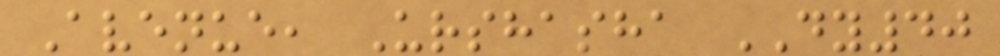Avenue, Urshasha DY40
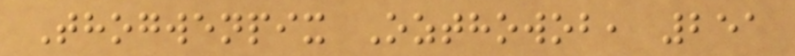Thogwenpix Ozthowob, 251
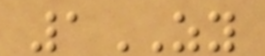1ZY
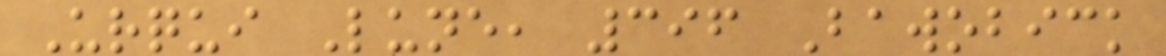Urqui Lune, 396 Bawobick
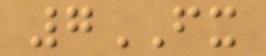7FX
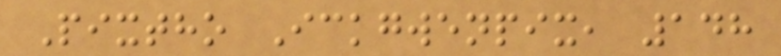Pixtho Ickgwenpix, 148
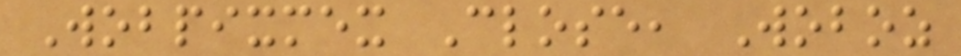Wobpixmex Close, Woboz
